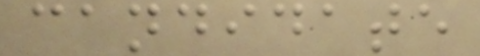candidate
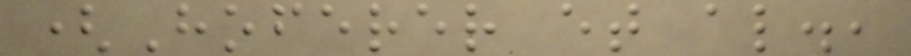(Hoferer et al.,
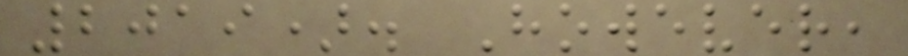2019). However,
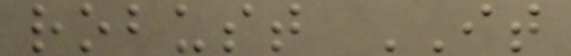robust IT
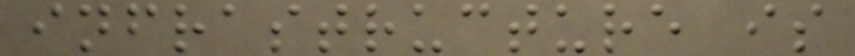infrastructure is
